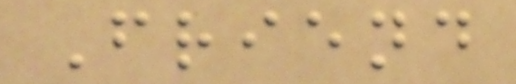Friend
